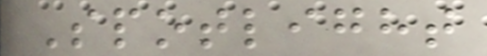Spotlight
